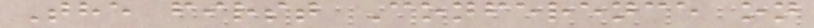The first Conference on
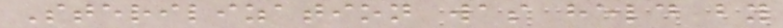Sterilization was held by
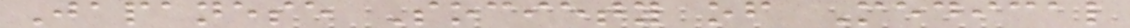Japanese Society of Medical
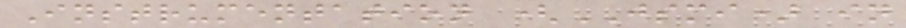Instrumentation (JSMI) in
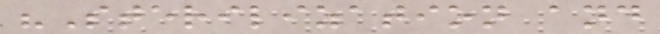"Sterilization and
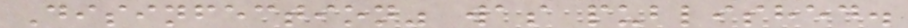Disinfection" was published.
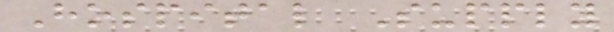Hospital Supply
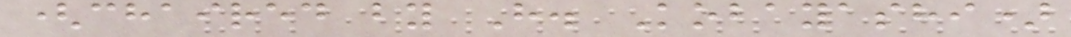(chaired by H. Kobayashi)
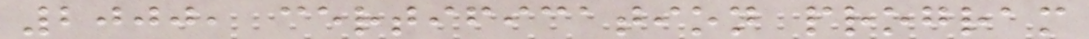2000, certification program
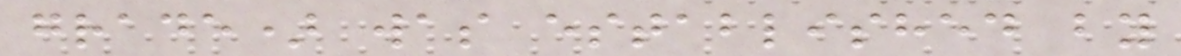grade) was established by
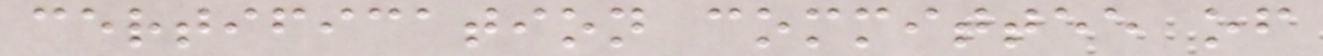certification committee of
